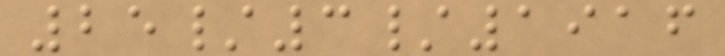25/3/1916
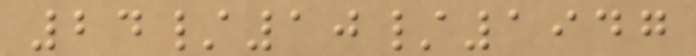24/10/1947
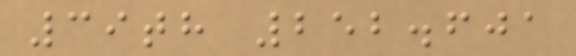39th 252.601
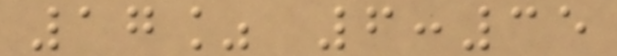17% 6:35
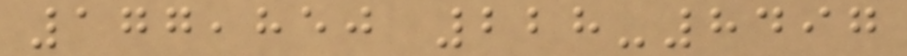177,850 228-8497
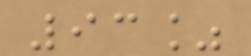93%
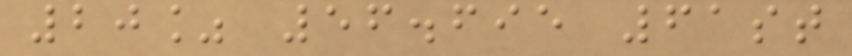20% 56.695 61st
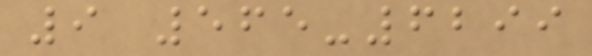9 565-6299
